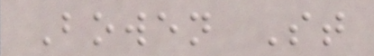Bowen St
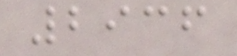2936
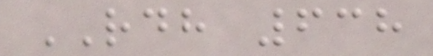RDH 638
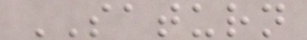SATURN
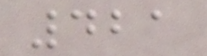421
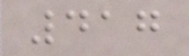417
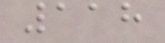118
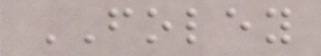FOLEY
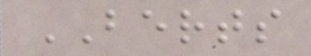BERTS
